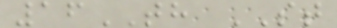16TH ST
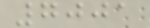7001
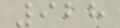928
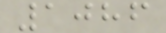1086
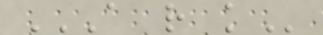A R K
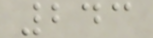243
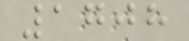1708
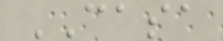CASA
